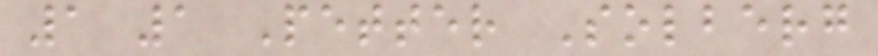1 1 Petter Solberg
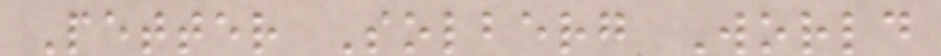Petter Solberg World
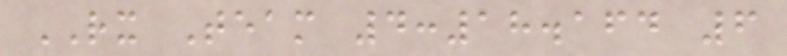RX Team 4:18.164 6
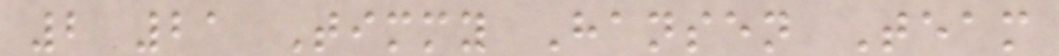2 21 Timmy Hansen Team
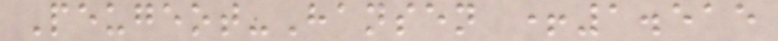Peugeot-Hansen +1.515
